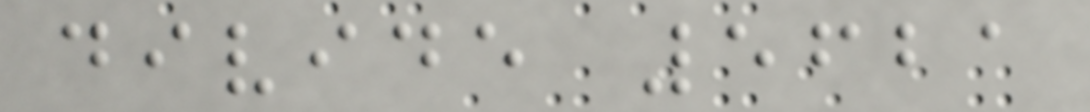divide 5621
